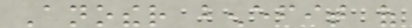Another benefit of
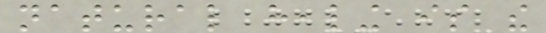natural healing is the
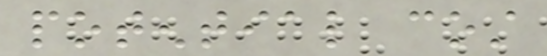potential cost
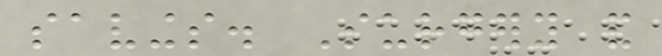savings. Surgery and
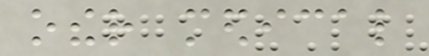other medical
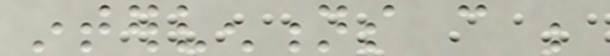interventions can be
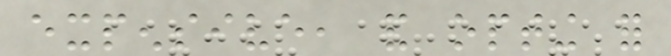expensive, and opting for
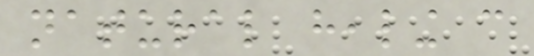natural healing can
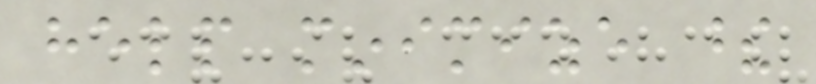help minimize these
